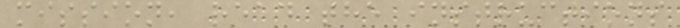mission, read the instructions
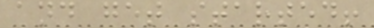and get started!
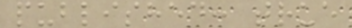published: true
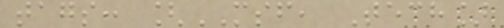tags: [MSF, Tech]
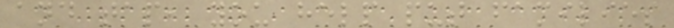and tap, you help put families
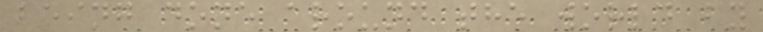being done around the world by
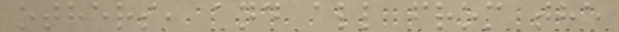others, and all from the
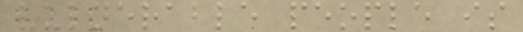vulnerable people is
